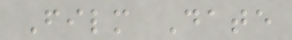Film Date
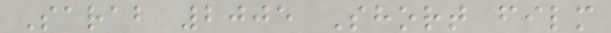Sarab 2005 Short film
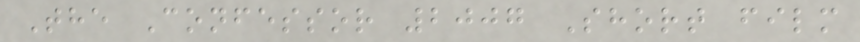The Confessor 2007 Short film
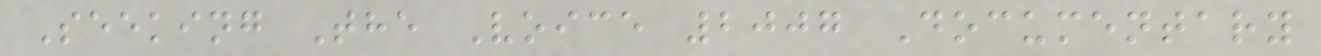Seeking The Voice 2007 Documentary
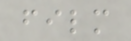film
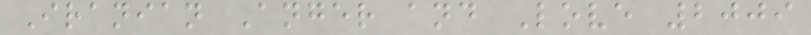Iranian Anger and Love 2009
